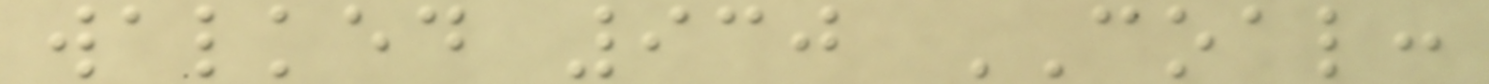walked 930 COAL:
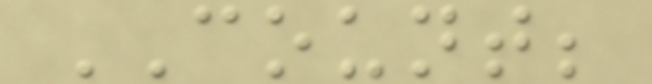COUNT;
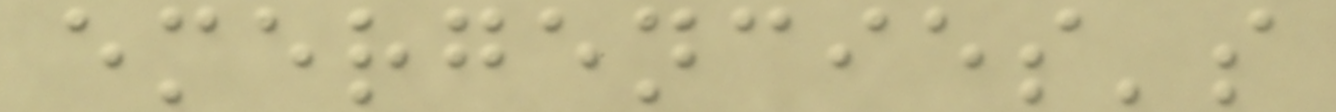emergencies's
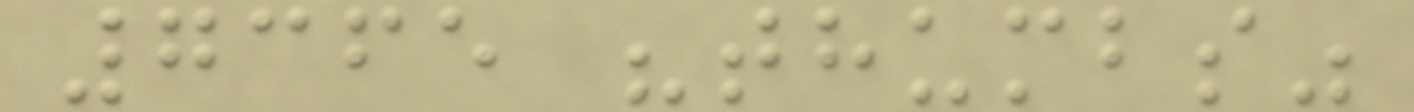7365 "thumbs"
